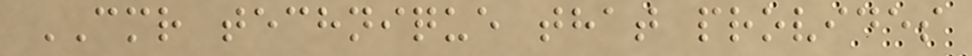CMR technique that provides
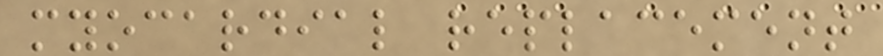myocardial replacement
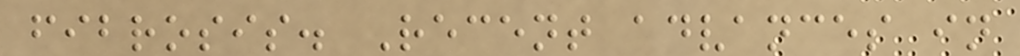fibrosis. Recent advances in
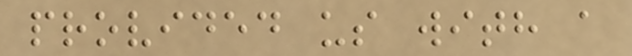provided us with a
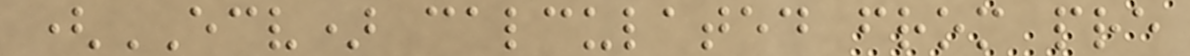(ECV) calculated from pre
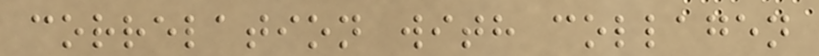correlation with collagen
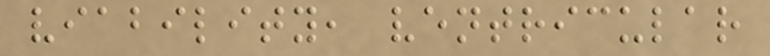viability, ventricular
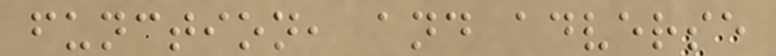function, and adverse
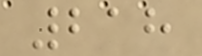218
